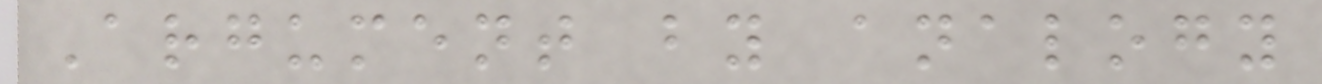Argument by analogy
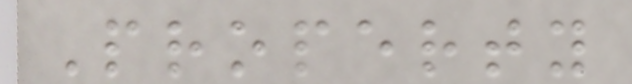Property
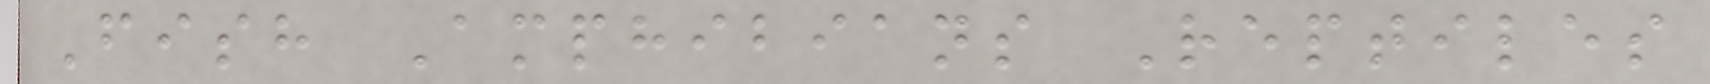Fish Amphibians Reptiles
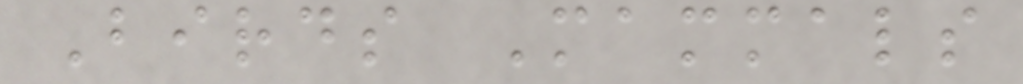Birds Mammals
